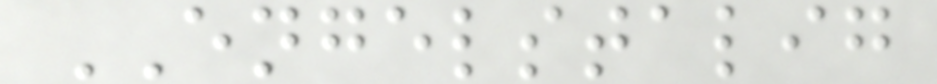ENGELSTALIG
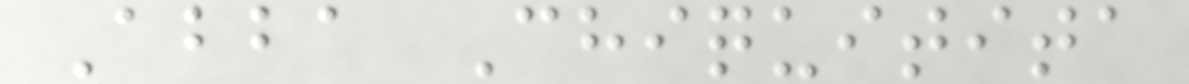Abba Chiquitita
